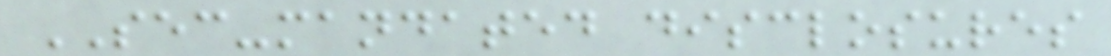SEC-mandated disclosures
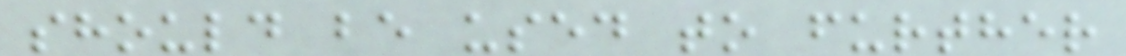should be used to further
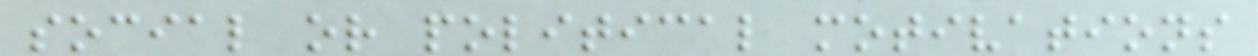social or political motivations
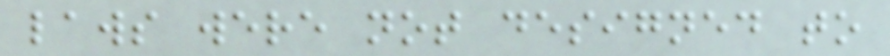laws were not designed to
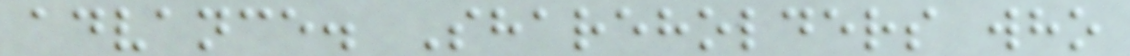advance. Shareholders who
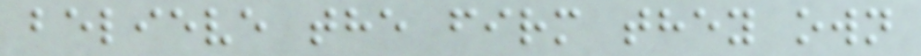believe the firm they own
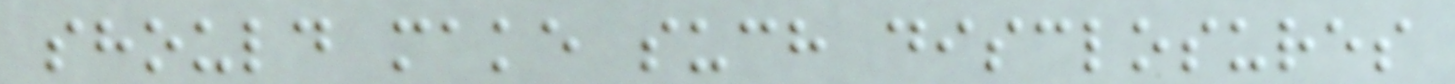should make such disclosures
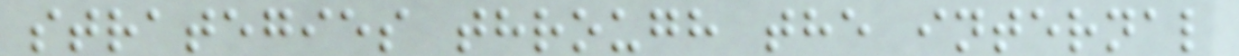strategies through the internal
